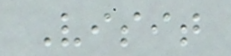Visit
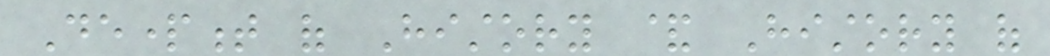Department of History & History of
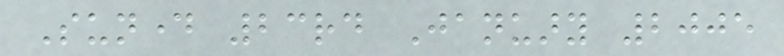Sunday 23rd January 2005
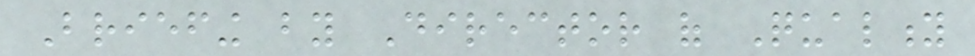Briefing by Director of Quality
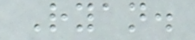Ryan.
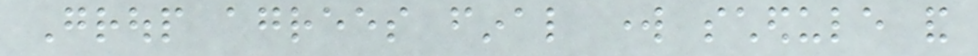Group agrees final work schedule and
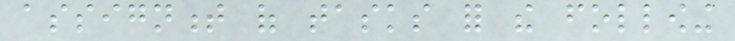assignment of tasks for the following
